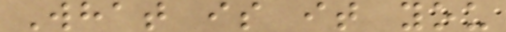What is it you
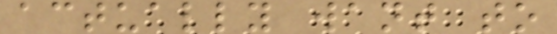actually want to
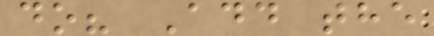do? Add the
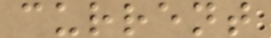current
